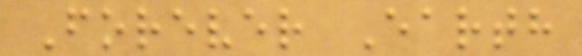Forever Earth
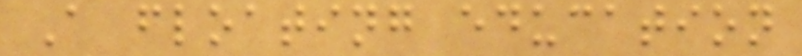A floating education
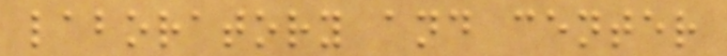laboratory and center
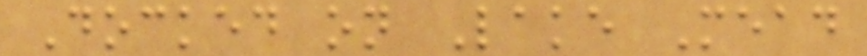Docked on Lake Mead
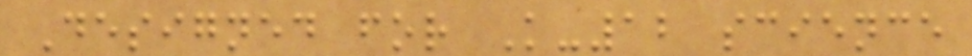Designed for K-12 science
